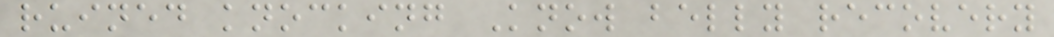ruined knocking Know belly recovery
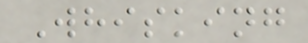Whisking
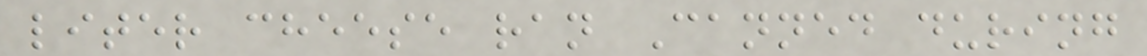liter cheese ran Canned during
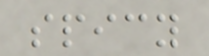spicy
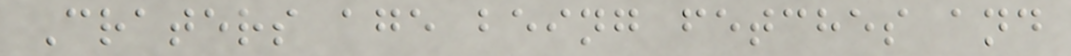Craters age being fetches and
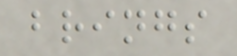brings
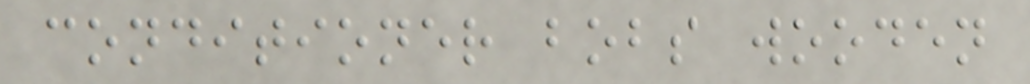conditioner bobs wooden
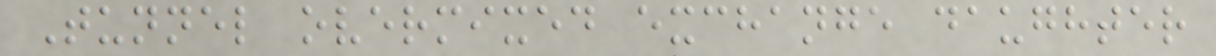Tunnel overmixed exchange daughter
